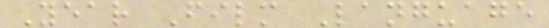Year Film Language
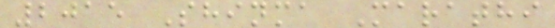2015 Shinma Marathi
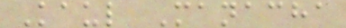Kaul Manacha
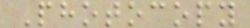Photocopy
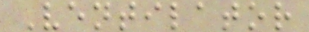Ventilator
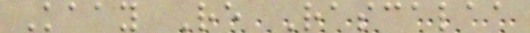Kaay Re Rascalaa
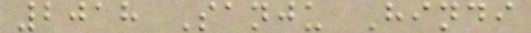2018 Sanju Hindi
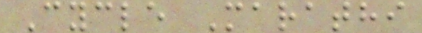Cycle Marathi
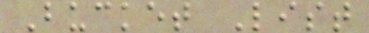Bucket List
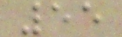55
